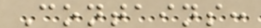Contains:
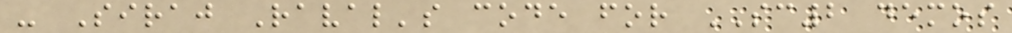- Siraj Raval's code for SC2 demos
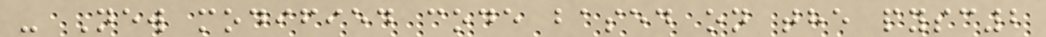- New modified code based on the pysc2
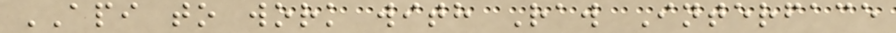API to work with Raw Interface
